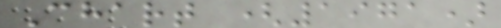Chart (1971)
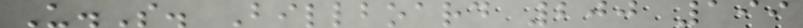U.S. Billboard 200 199
